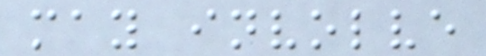may involve
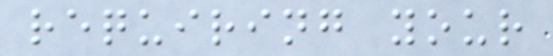requiring your
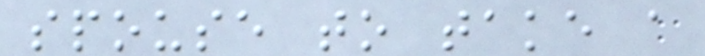spouse to take a
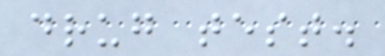drug test.
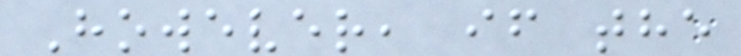However, if the
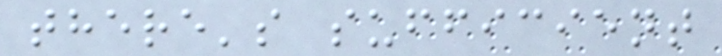there's sufficient
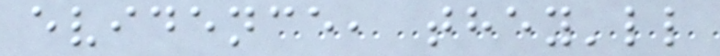evidence, they'll
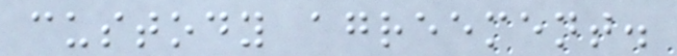custody agreement.
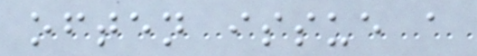often issue a
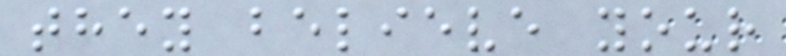they believe your
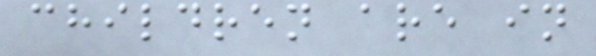children are in
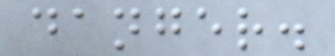danger.
